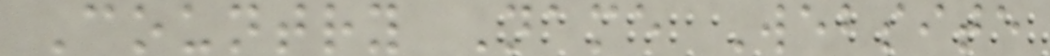Country Name Website
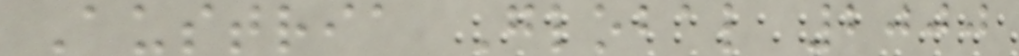Austria Global 2000
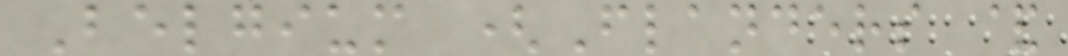Belgium (Flanders &
